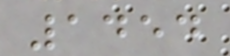1454
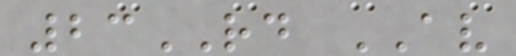23RD AV
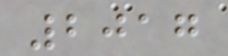2017
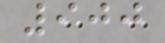900
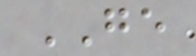GE
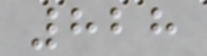828
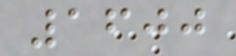1600
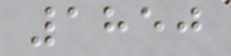1850
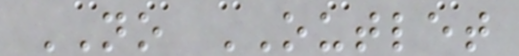NO OUTLET
